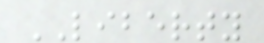LIBERTY
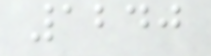1240
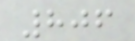806
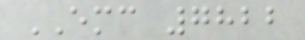EMC 7822
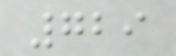729
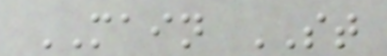MAIN ST
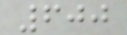600
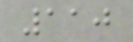110
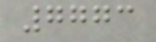7773
